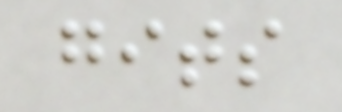gits
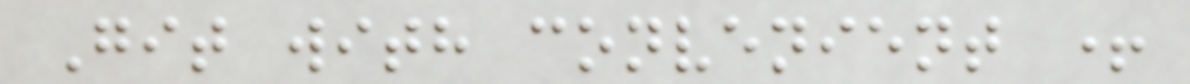Git with convenient +
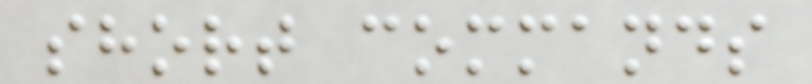short commands
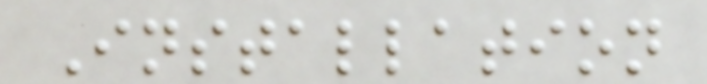Installation
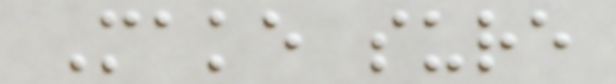Make sure
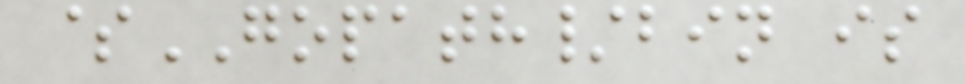$GOPATH/bin is
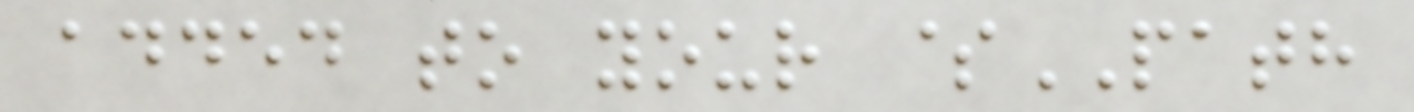added to your $PATH
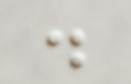.
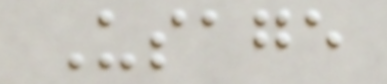Usage
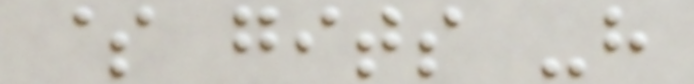$ gits -h
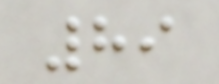89
